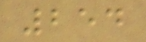254
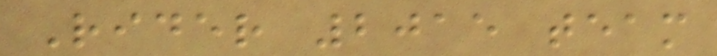Rider 2015 team
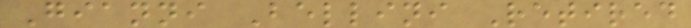Gianni Bellini Retired
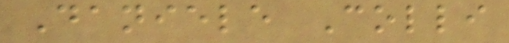Daniele Colli
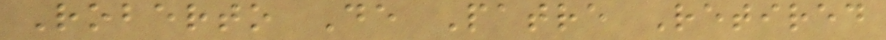Roberto De Patre Retired
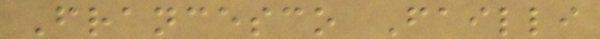Francesco Failli
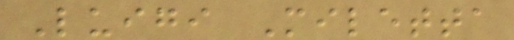Luigi Miletta
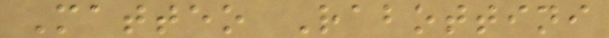Matteo Rabottini
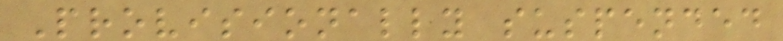Provisionally suspended
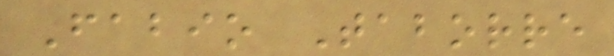Fabio Taborre
